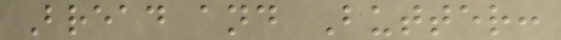Bread and Butter:
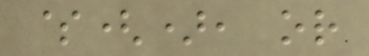$(), or
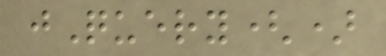jQuery()
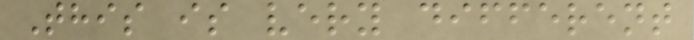This is very different
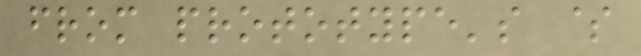from prototype's $
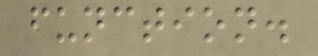function.
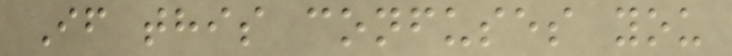If this confuses you
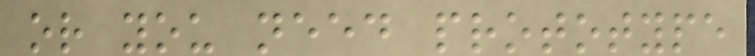or you need prototype
